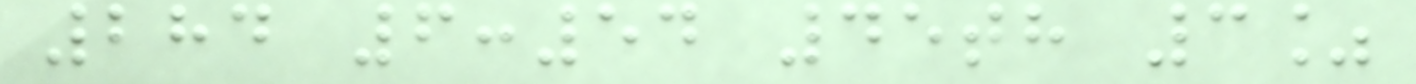284 6:54 45th 3%
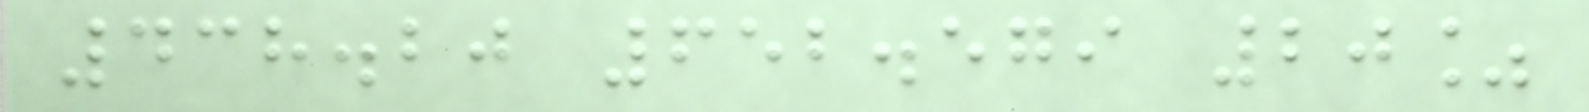438.20 652.579 20%
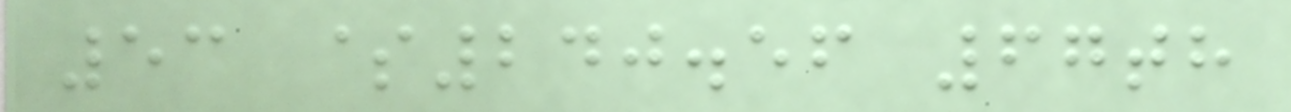53 $240.56 67th
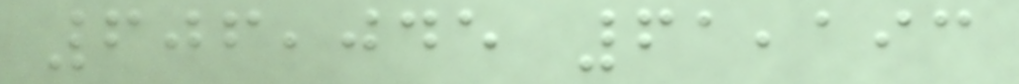606,045 61,193
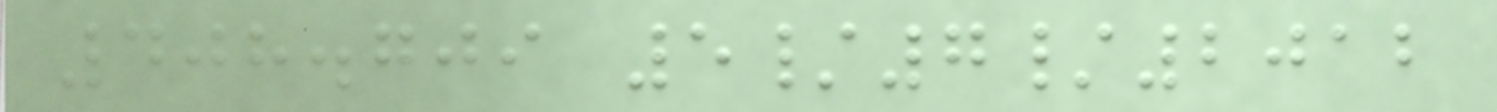408.709 5/7/2012
